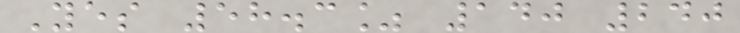Yes 58.3% 140 240
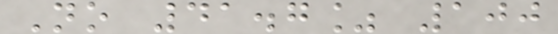No 41.7% 100
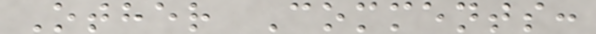Other Comments:
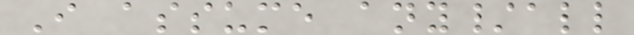I assume any/all
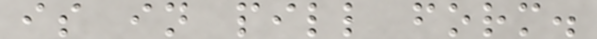is in pill form.
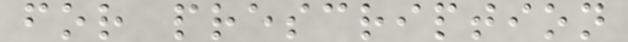for prescription
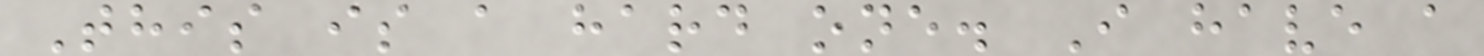This is a hard one. I have a
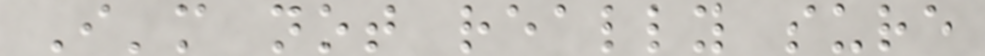I'm not really sure
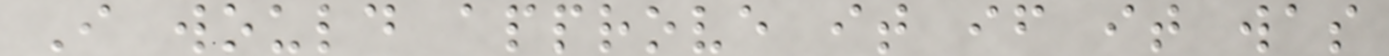I would approve it if it was
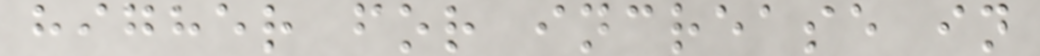higher for increase in
